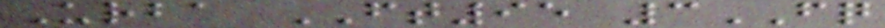Urba FT95 3FQ
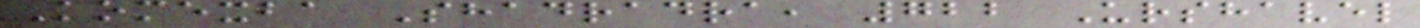Komexba Shadradra, 722 Urshavel
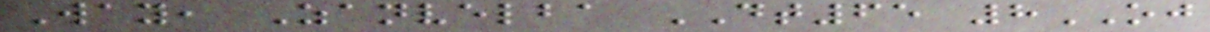Way, Zanvelba DT65 8OJ
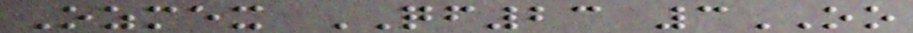Ozmex QF23 3OO
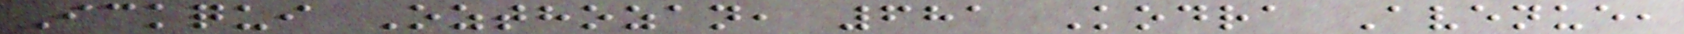Ickqui Ozthozan, 681 Kodra Avenue,
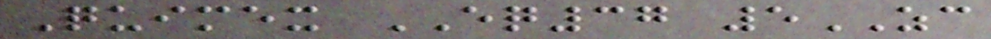Quimex EQ37 5ZC
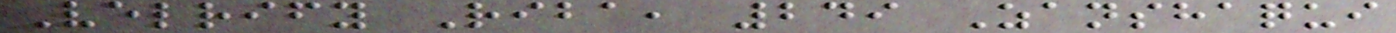Velrify Riba, 249 Zanshaqui
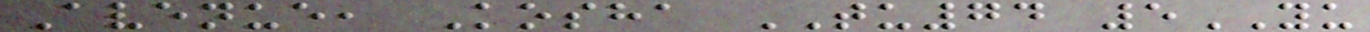Avenue, Kosha TU74 5YU
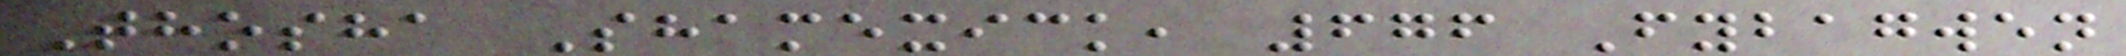Thosha Shamexick, 676 Fybagwen
